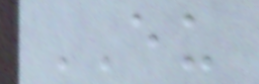EU
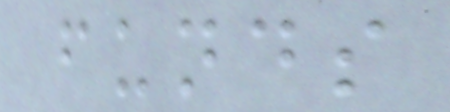funds
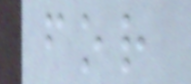for
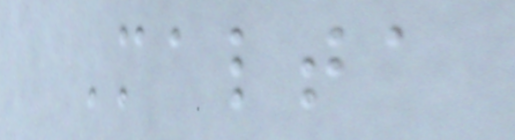Malta
